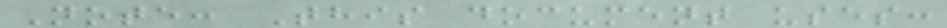Note: This document uses:
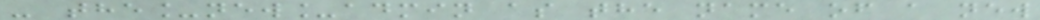- the_new_admin as the name of a new
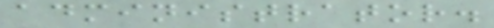administrator.
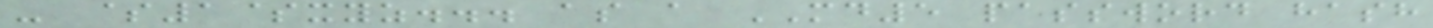- $1$xyz... as a MD5 password hash
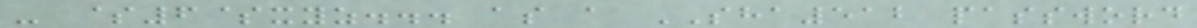- $6$xyz... as a SHA512 password
